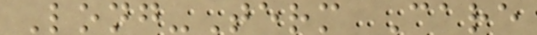Long-Term Care
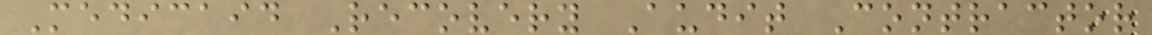Medicaid Recovery Audit Contractor
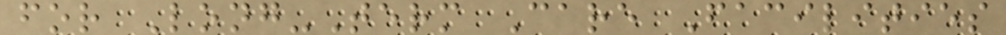for Long-Term Care Facilities
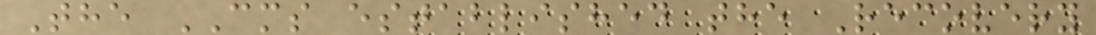The CMS established the Recovery
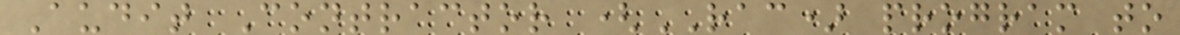Audit Contractor (RAC) program to
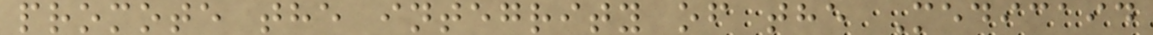promote the integrity of the Medicaid
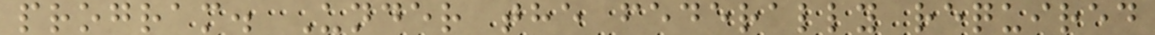program. Under the federally required
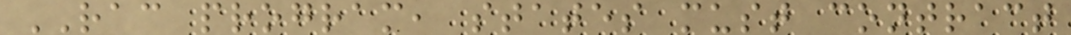RAC program, states must contract
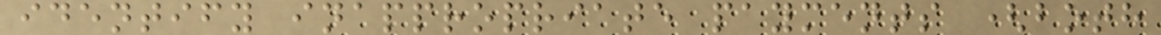identify inappropriate payments (both
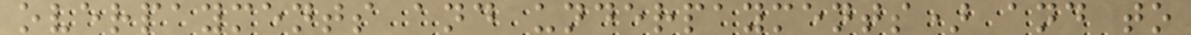overpayments and underpayments) and to
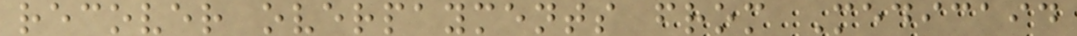recover overpayments from Medicaid
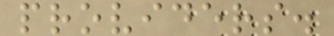providers.
